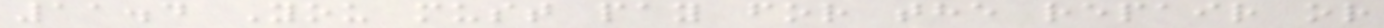11.4 You must pay for the repair or
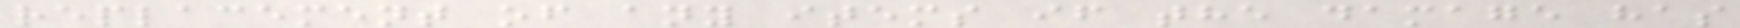replacement of any items if the damage has
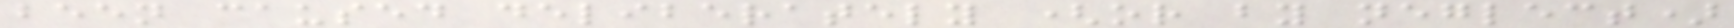been caused deliberately (or by neglect)
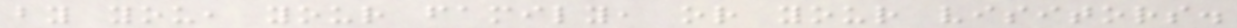by you, your family, or your visitors.
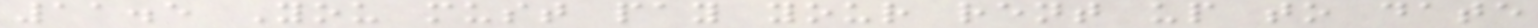11.5 You must pay your rent up to date
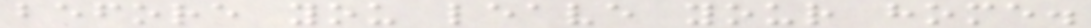before you leave your home.
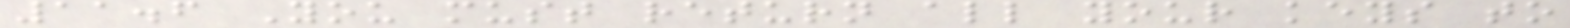11.6 You must return all your keys to
